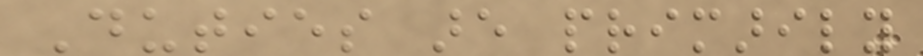Duties are primarily
